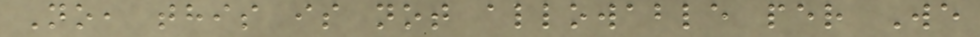No, this is not allowable per We
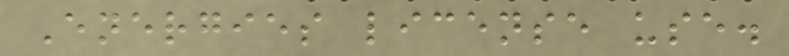Energies license use.
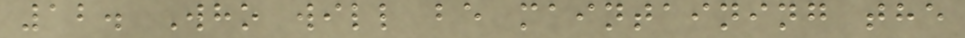12. Who will be maintaining the
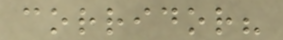corridor?
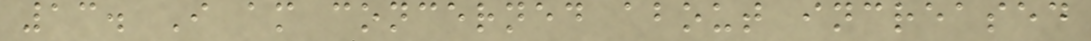13. I am concerned about increased
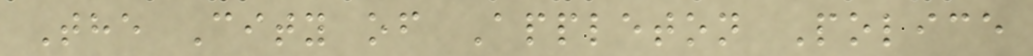The City of Appleton Police
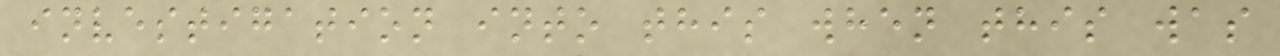investigation into this when this was
